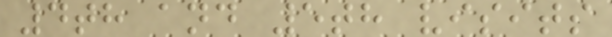4th and 5th visits
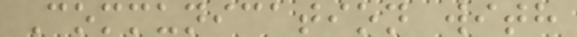Communication with
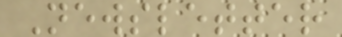Newsletter
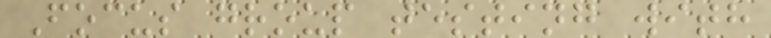Focus group testing with
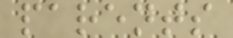parents
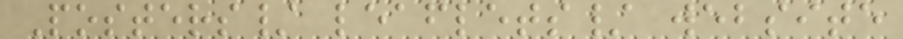Posters/ leaflets/ website
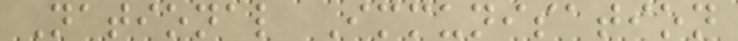National Immunisation
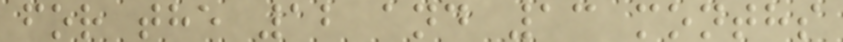for the 12 and 13 months
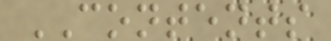CONTENTS
